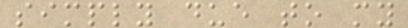simply due to my
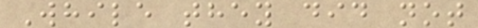While they did not
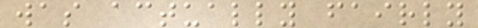was actually fairly
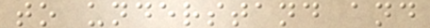to understand and
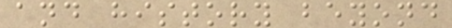and history beyond
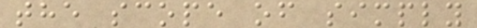the scope of simply
